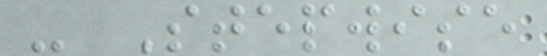- Stepwise
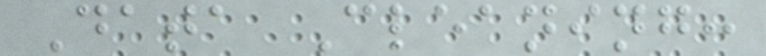Data Cleaning:
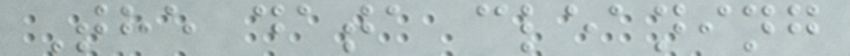The data cleaning
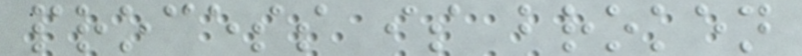process is broken
